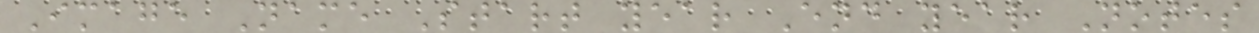Image Name Start year End year Notes
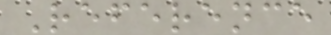Reference
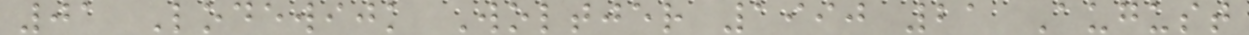01 Lodewijk Woltjer 1990 21 August
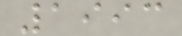1993
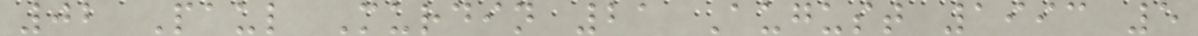02 Paul Murdin 21 August 1993 5
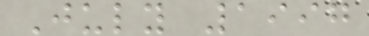July 1997
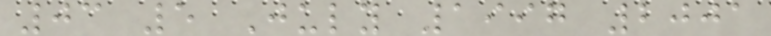03 5 July 1997 2001
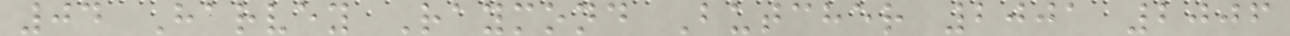04 Harvey Raymond Butcher 2001 2006
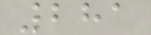281
